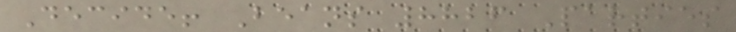Decide! Beans 8826 Parties
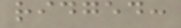ridged:
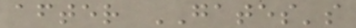after GATES's
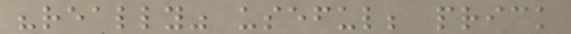"really" useful; prick
